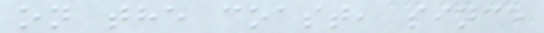on the coast, since
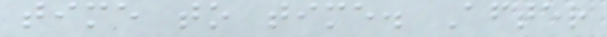time to time. After
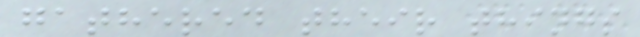gathered their things
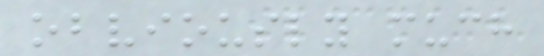obviously much
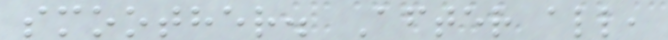smoother. After all,
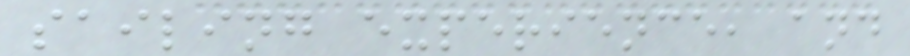sailing experience, and
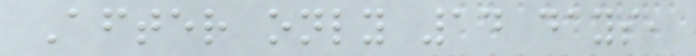After only 14 days,
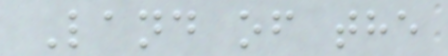Land of the
